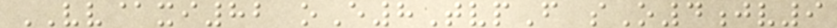VV@xi82 oE8TvpF sO4jv9
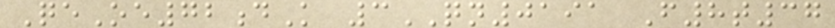QeOe72dK 3QN0191 F8t37
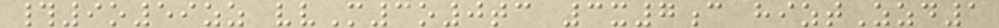#9o59zz vvM3o0tc 3x7c hiztZzd1
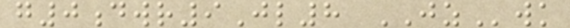g0dwr9Jl8 JZwk
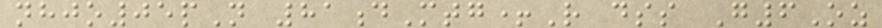nhjo05pN 81dMtg+R dss G6Oz
